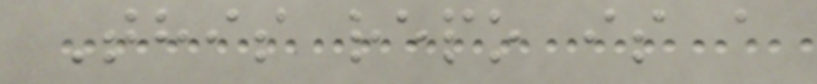This repo is a
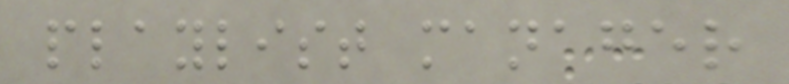playlist manager
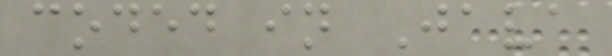coded in Java
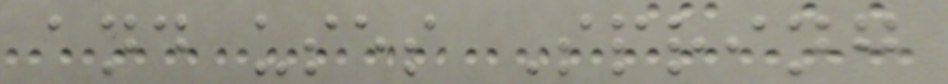and uses Spring
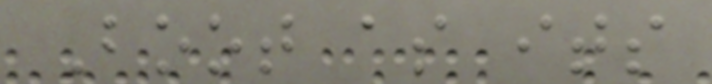Boot as its
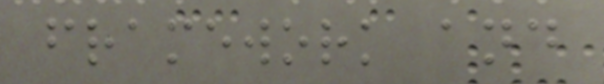framework and
